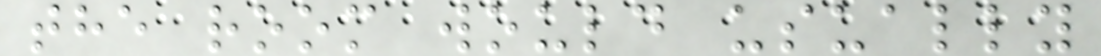the room would usually
